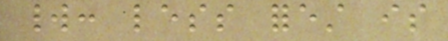world: less forest is
